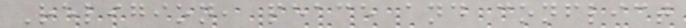Religion, peace and conflict
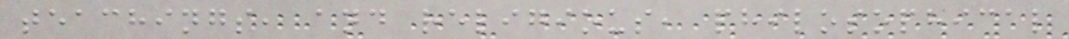teachings, and religious, philosophical
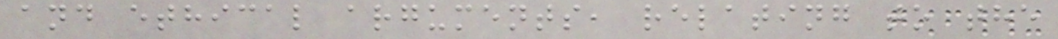and ethical arguments, relating to the
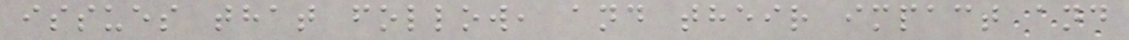issues that follow, and their impact and
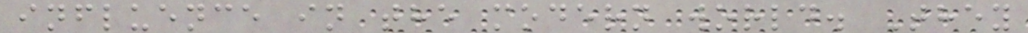influence in the modern world. They
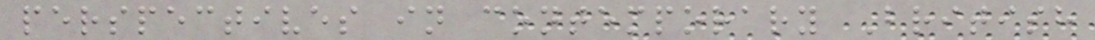perspectives in contemporary British
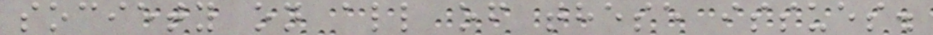society on all of these issues.
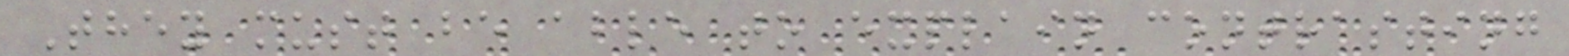They must be able to explain contrasting
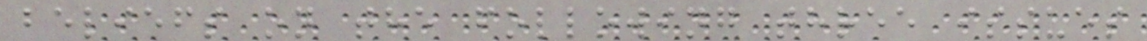beliefs on the following three issues
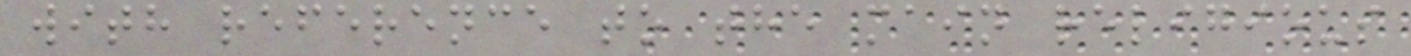with reference to the main religious
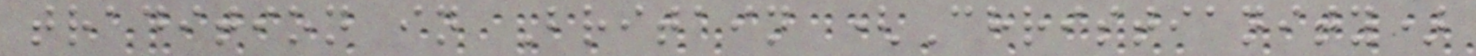tradition in Britain (Christianity)
